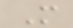M
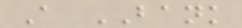A BANK
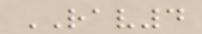RAV4
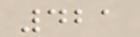421
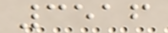3516
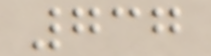737
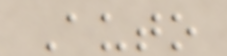Auto
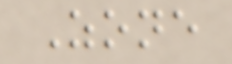Zone
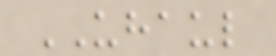UHAUL
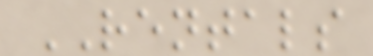RENTALS
